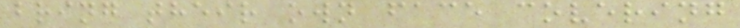bring their own face covering
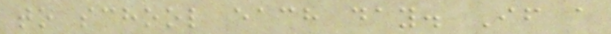to school each day. If a
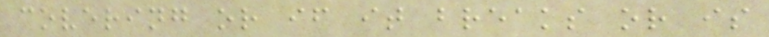covering or if it breaks or is
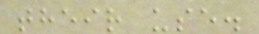their use.
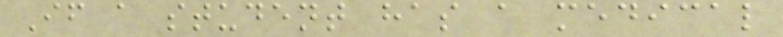If a student has a medical
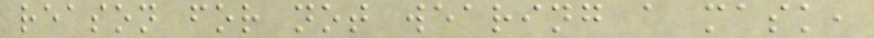reason for not wearing a mask,
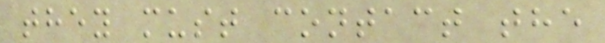they must contact the
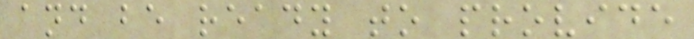and be ready to provide
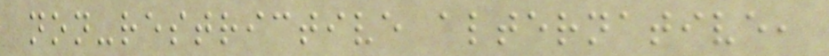non-restrictive alternative,
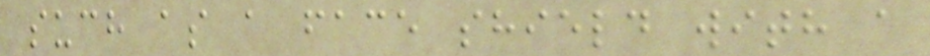such as a face shield with a
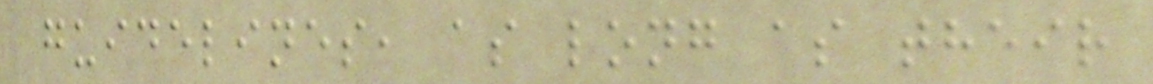guidelines, as long as their
